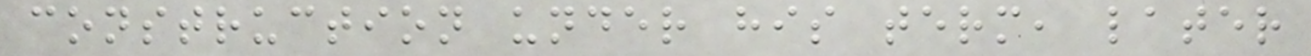construction under his term, later
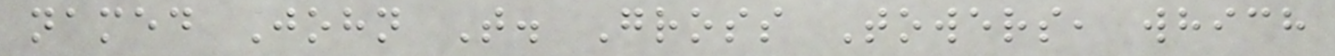named John T. Gross Towers, which
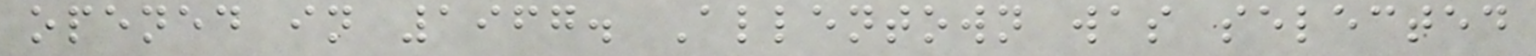opened in 1967. Allentown was selected
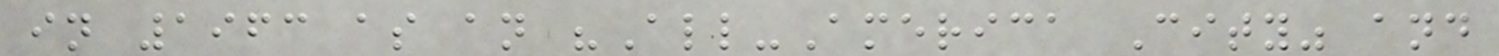in 1963 as an "All-America City" and
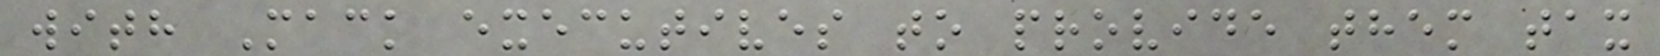with Mack executives to provide them tax
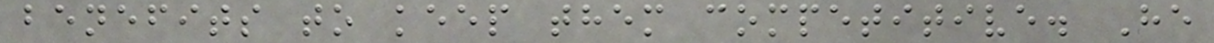benefits to keep them competitive. He
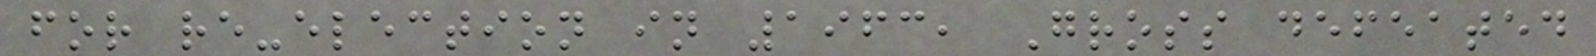for re-election in 1963, Gross defeated
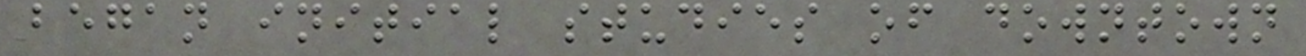began initial studies of downtown
